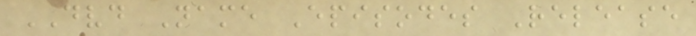DVD Name Episodes Release
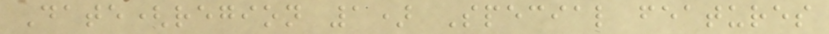Date(region 1) Special features
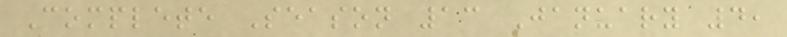Complete Season 13 January 4,
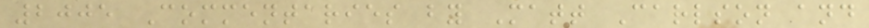2005 Commentaries by Matt Carlson and
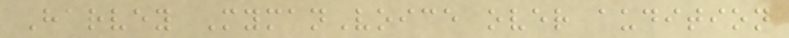Harvey MymanVoice over audition
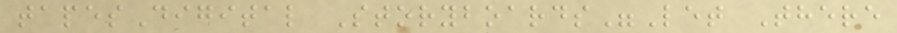tapesDigital Storyboards"Let There
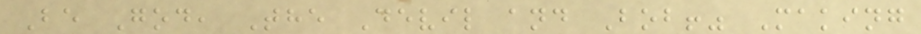Be God, The Devil and Bob!" Making
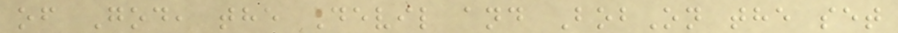of God, the Devil and BobOn the set
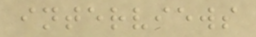interviews
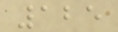125
